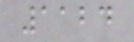1124
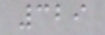329
